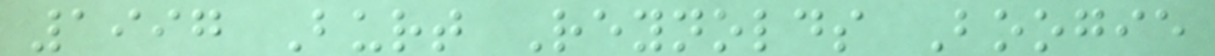1997 Burt Reynolds Boogie
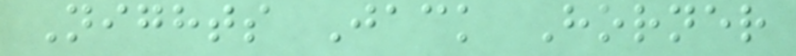Nights Jack Horner
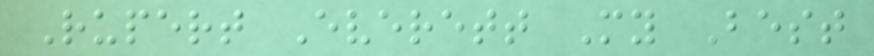Rupert Everett My Best
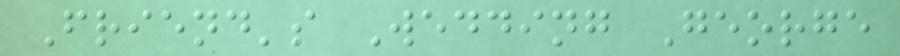Friend's Wedding George
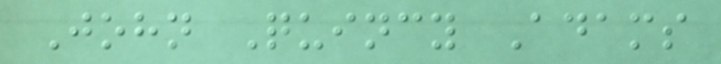John Quincy Adams
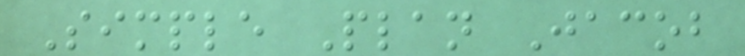Simple Plan Jacob
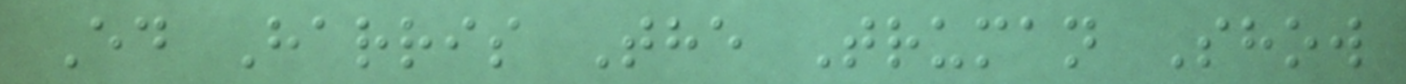Ed Harris The Truman Show
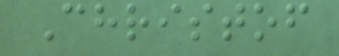Christof
